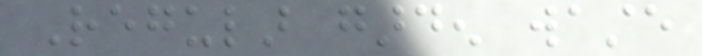Regular garden waste
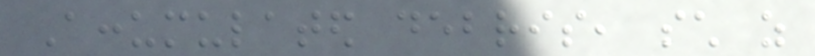Accumulated debris, such as
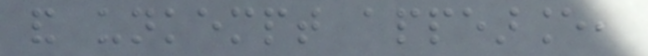and unkempt appearance,
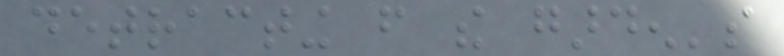detracting from the garden's
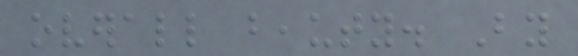overall beauty. By
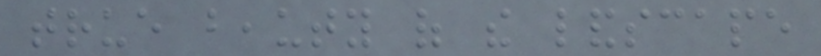true beauty of the landscape
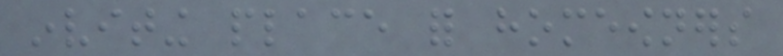inviting place for homeowners
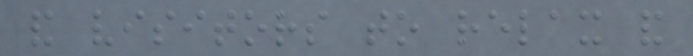and visitors to relax and
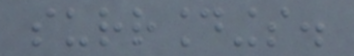surroundings.
